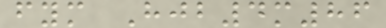fym Hjb4m86
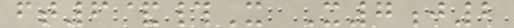ft6&#X X7j2
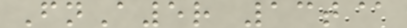FnA5r 13t@
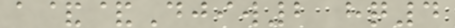a&&Djiw2 hq4
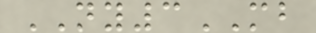NY3MB
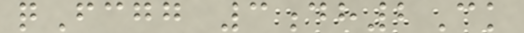qFcgg 3dh2Ck
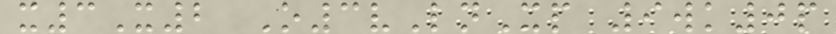x3X2 O3vLnXp 9wk0p
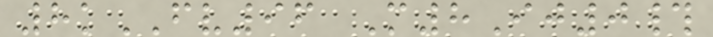8kFV96 M8Ij0#
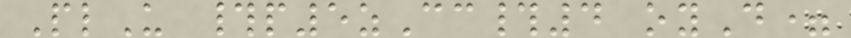PlU #p5zCc#4 oyD=
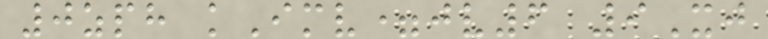0zph kImv=jv6 9Xj
